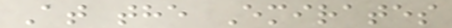At the Emirates
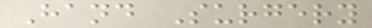Hand Surgery
